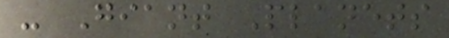- Giant Planets
